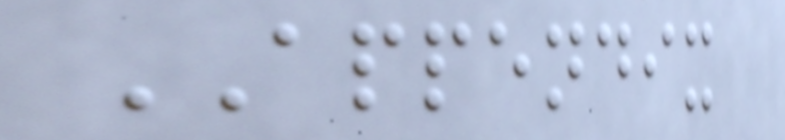APPENDIX
